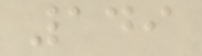149
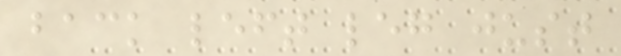back left leg just
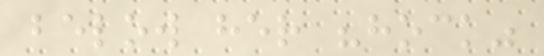below her "hock"
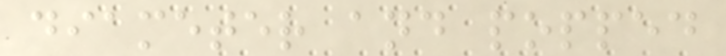diameter and popped
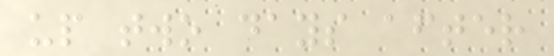up two days after
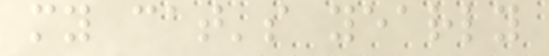my cat's yearly
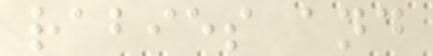rabies and
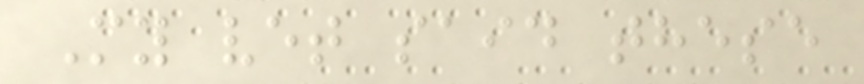My vet said these
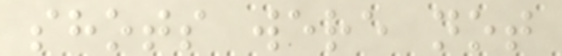shots were not
